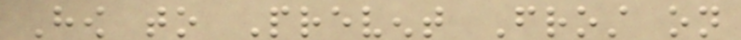How to Prevent Frost on
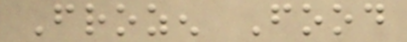Frozen Food
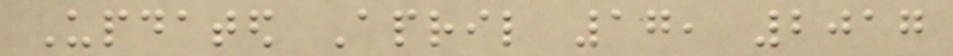Updated April 17, 2017
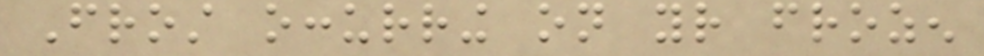Frost occurring on your frozen
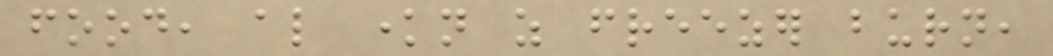food, also known as freezer burn,
